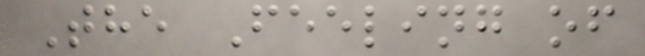The Feeling of
